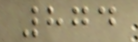874
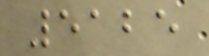5125
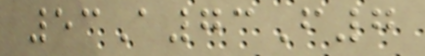53A73F7
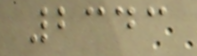2343
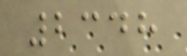2348
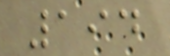194
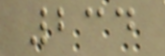234
